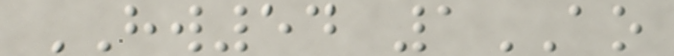HW54 1AO
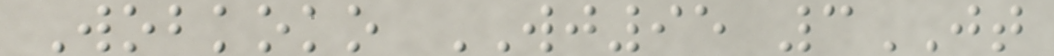Wobkoko WJ95 3JT
